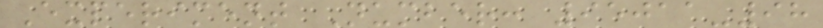Experiment Number: 95011-98
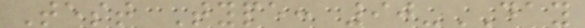Test Type: 90-DAY
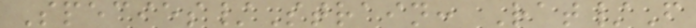Species/Strain: Rat/F
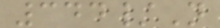344/N
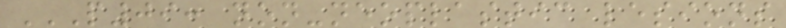P09: NON-NEOPLASTIC LESIONS
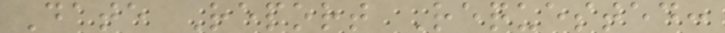Date Report Requested:
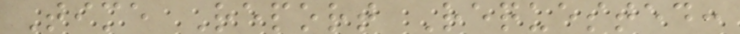Time Report Requested:
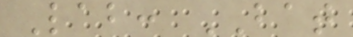Lab: BAT
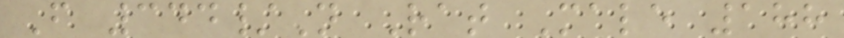F 344/N Rat Male 188
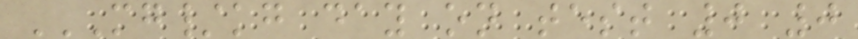MG/KG DAY ON TEST 0 0
